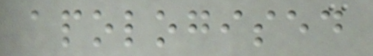apologised
